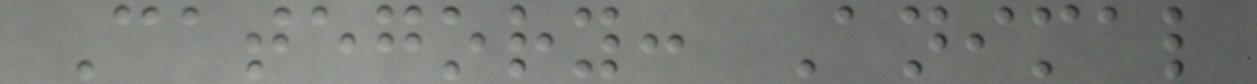Category: Animal
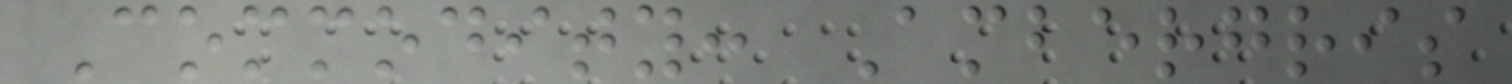Commodity: Ambergris
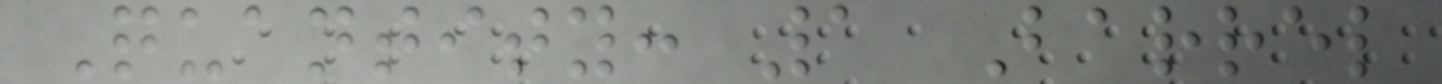Quantity: 1 Barrel
